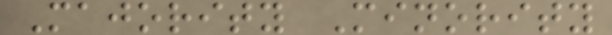Majority Minority
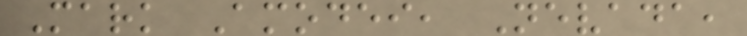Mark Amodei, Nevada,
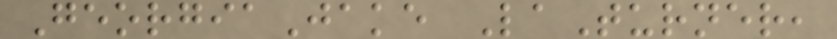GeorgiaJake LaTurner,
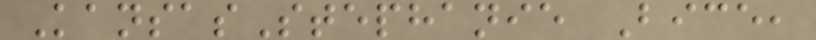KansasStephanie Bice,
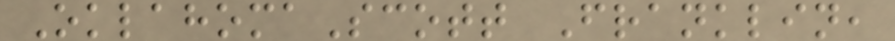OklahomaScott Franklin,
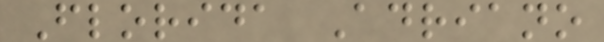Florida Adriano
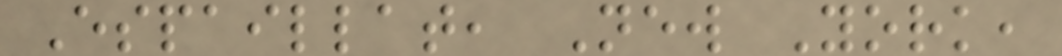Espaillat, New York,
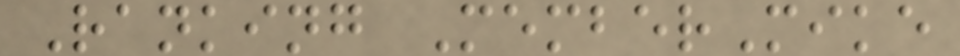Ranking MemberMike
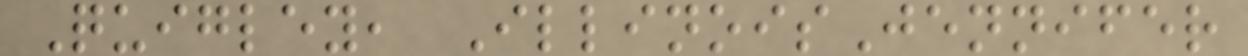Quigley, IllinoisJennifer
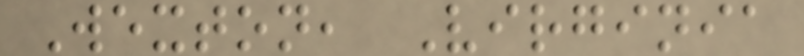Wexton, Virginia
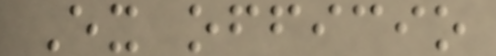Ex officio
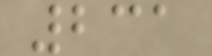231
